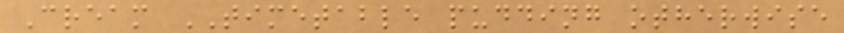Cream TIMETABLE pudding otherwise
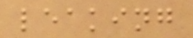leaking
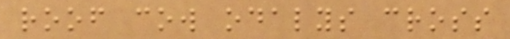roof cow odalys cross
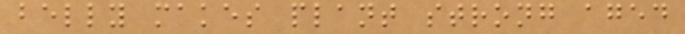belly makes plant strong aged
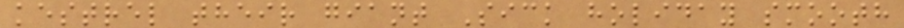kestrel their giant Sick holiday smooth
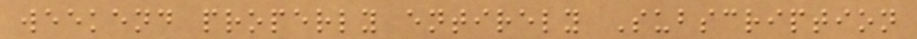weekend properly entirely Subscription
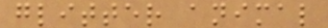glitter animal
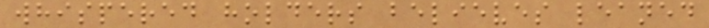whispered holders believes leaned
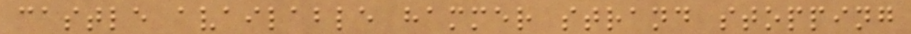castle available hammer strand stopping
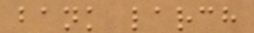bank larch
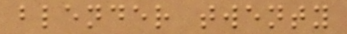blender twenty
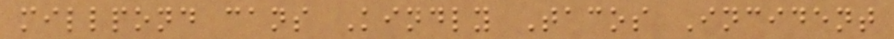millpond cans Kindly Tacos Incident
